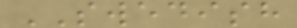SWEDISH
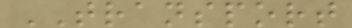TRANSPORT
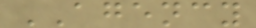AGENCY
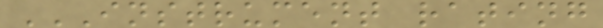INSTRUMENT RATING
